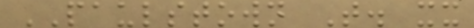PAULSTOWN T. xx
